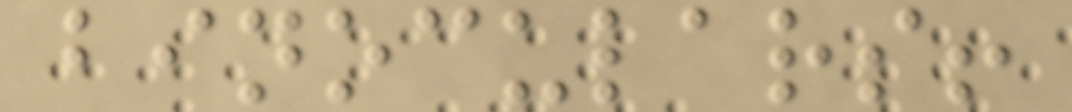binoculars!
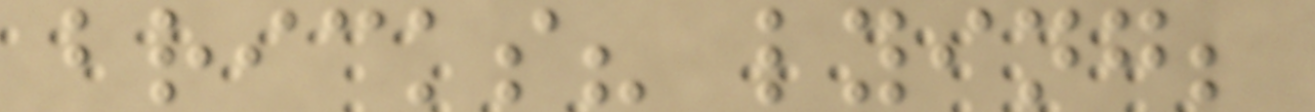bricks? lying;
